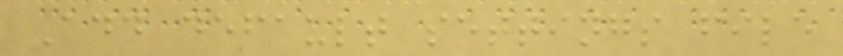Add default settings file
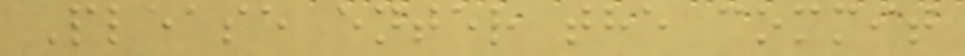Please enter the commit
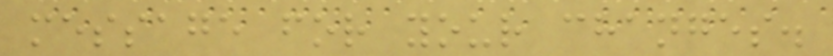message for your changes.
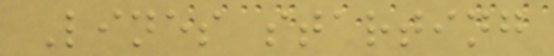Lines starting
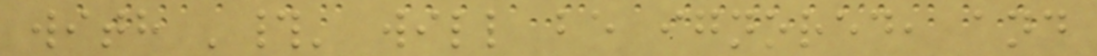with '#' will be ignored, and
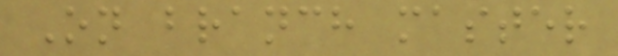On branch master
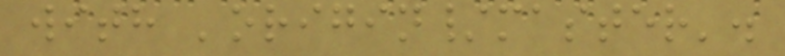with 'origin/master'.
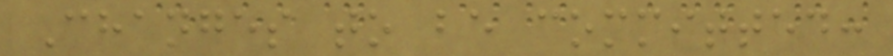Changes to be committed:
